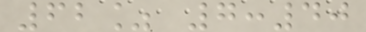62% 7:40
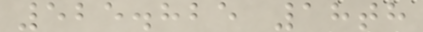525.825 18th
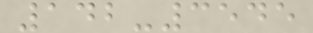142-3545
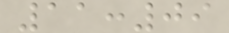11:09
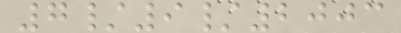7/9/2003
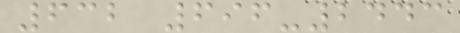632 696-2443
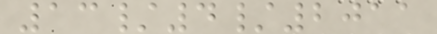13/4/2011
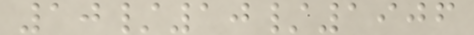10/10/1906
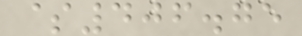$406.75
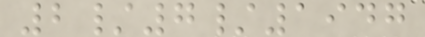2/7/1947
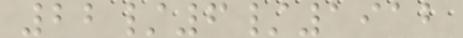22/6/1912
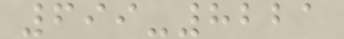699-8221
